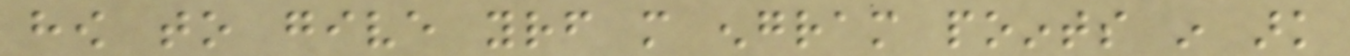how to give yourself more engram points in ark
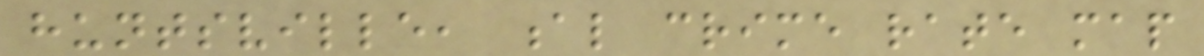huntsville, al crime rate map
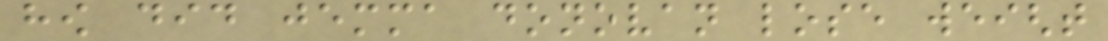how did jemma donovan lose weight
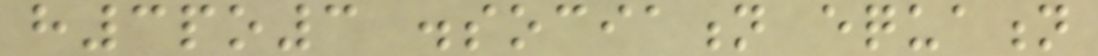h3po3 dissociation equation
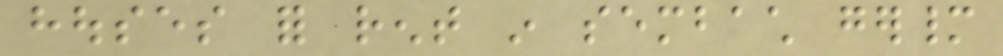houses for rent in sembach germany
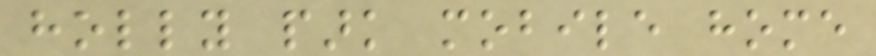holly park mobile home
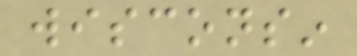wisconsin
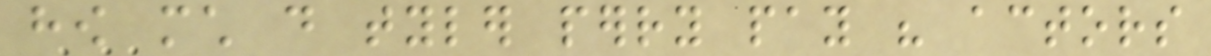how much do tyler perry pay his actors
